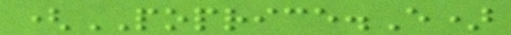(POPRICE.E)
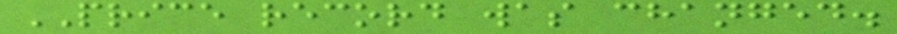PRICE record was changed.
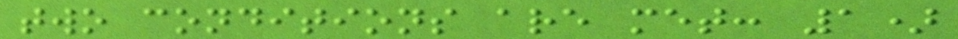two conditions are met: 1)
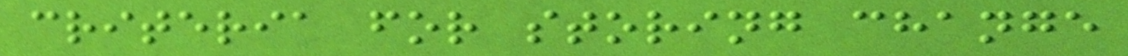criteria for storing change
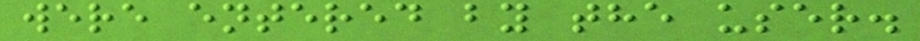were entered by the user.
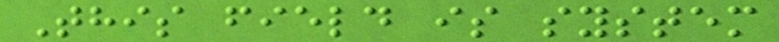This field is system
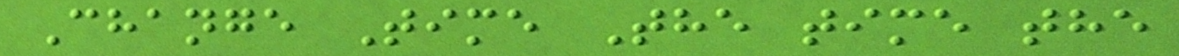Change Time The time the
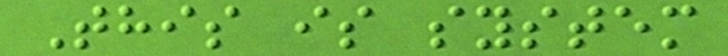This is system
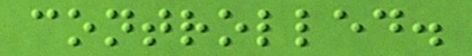controlled.
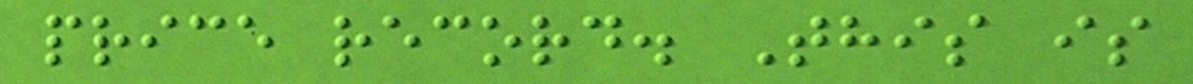price record. This is
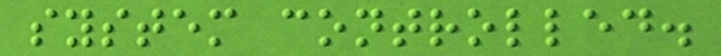system controlled.
